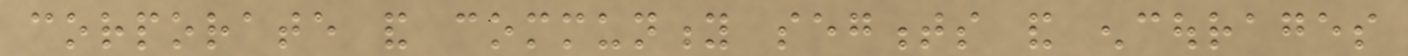corporate and community segments and encourages
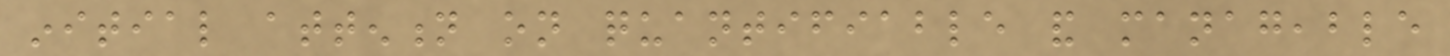initial attention on quantifiable and manageable
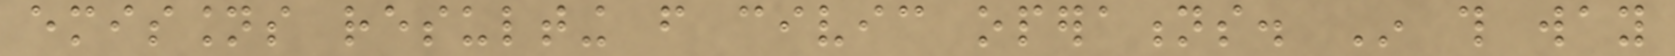emissions resulting from civic operations. In this way
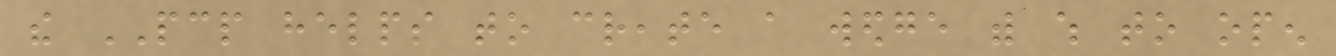the PCP helps to create a wedge with which to open
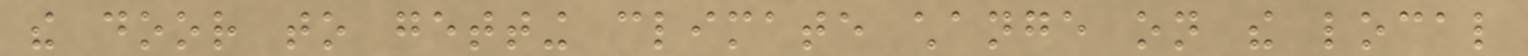the door to getting climate change on the local
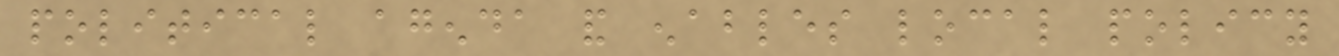political agenda and enables local policy
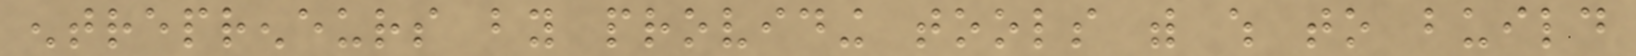entrepreneurs by providing tools with which to build
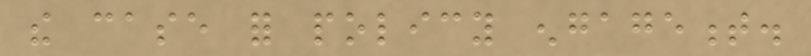the case for policy engagement.
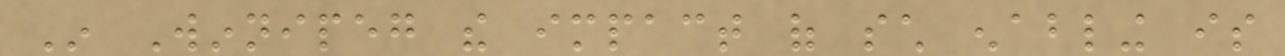In Winnipeg the impact of such enabling is
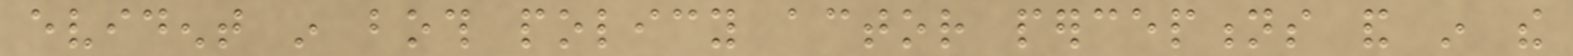evident in both policy actor perceptions and in the
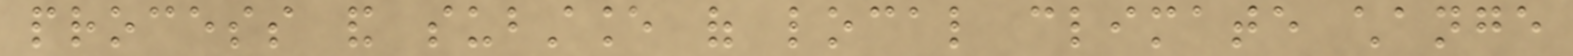process and substance of local climate change
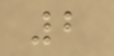2
